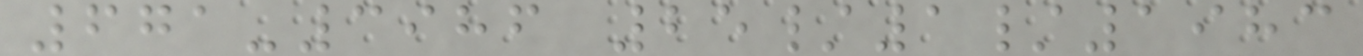671-3986 25/1/1983
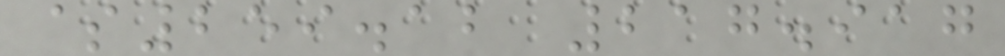$259.12 217.917
